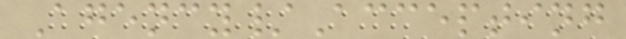Agency/Accepting
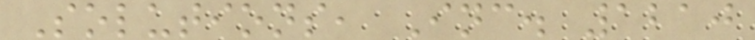Solutions, Inc. 1210
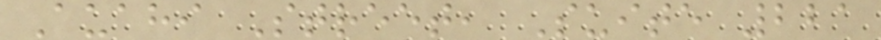Auahi Street, Suite 221
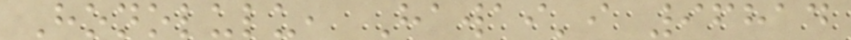Honolulu, Hawai'i 96814
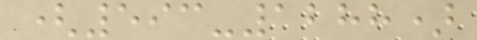(593-1288)
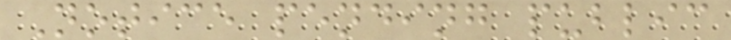Notice pending public
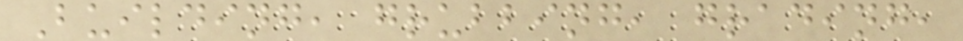Building, grubbing, grading,
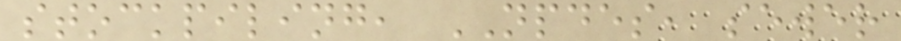stockpiling, NPDES, sewer
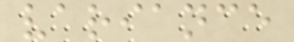variance
